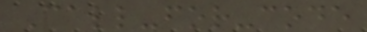Call-for-code
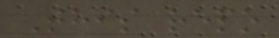This repo
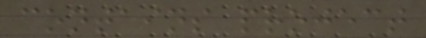contains project
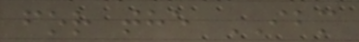for the IBM
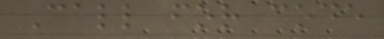Call for code
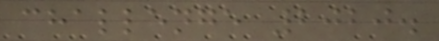challenge 2020.
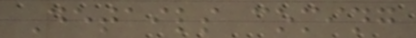Details coming
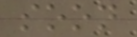soon
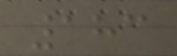183
